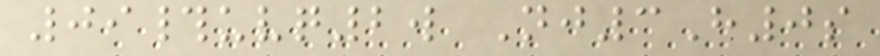09#uvq2w Nj3H0s
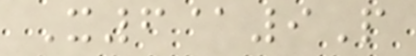X6@9P
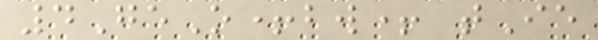4GeO+bw+ tIe
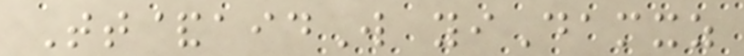Tt&aidW yiDamxz
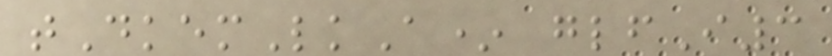tDkemLkA* glfI3
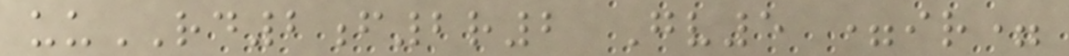uuRD2f2r2 Gv5 =ir=
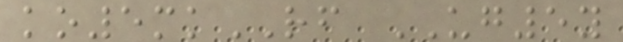ko5mkRF UG5y
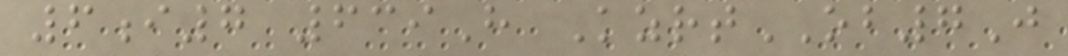6i7 639H KzrtOB7J
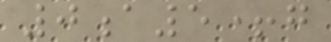0a5+g
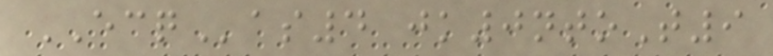ECQas4 jk0ntoT9
